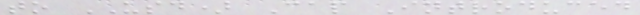to USD) Cap Introduced
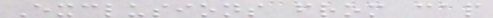Exclusions from cap
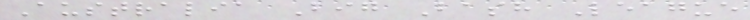Australia Big Bash League
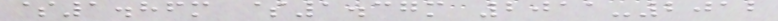$1.86m $1.37m 2011-2012
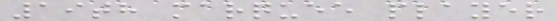19th marquee player
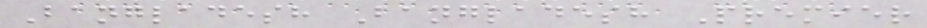Bangladesh Bangladesh Premier
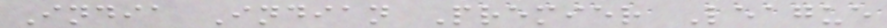India Indian Premier League
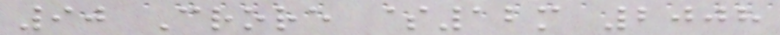90 Crore $12m 2008
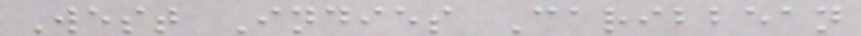West Indies Caribbean
